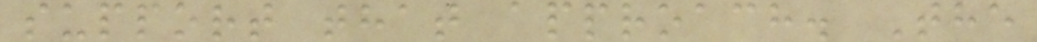support that approach. The
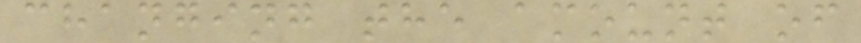changing the amount of
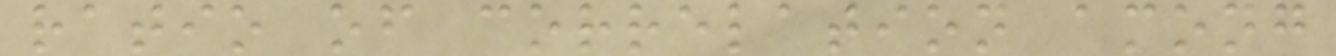ratio of correlation among
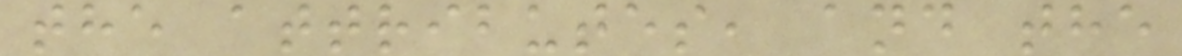the attributes, and the
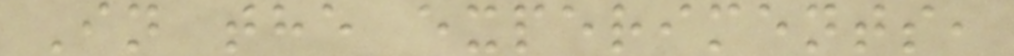In the experiments,
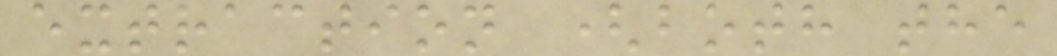extraction (both the
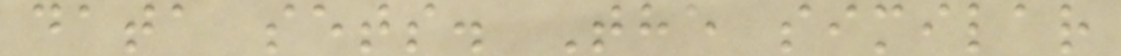data sets. The similar
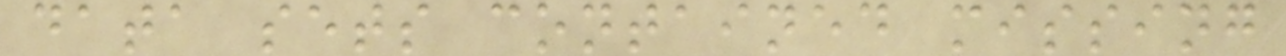data sets contained missing
